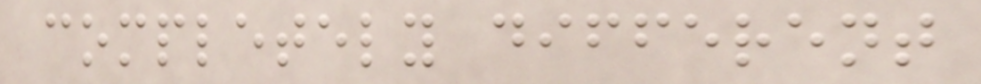completely different
